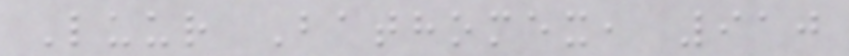Luur Bathomex, 910
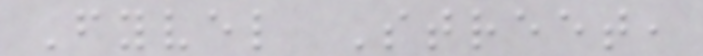Fyvel Street,
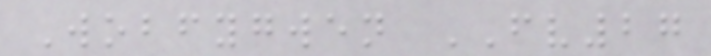Wobfygwen FV27
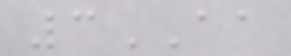3AA
